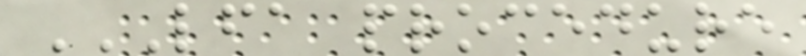LFA PROCEDURE
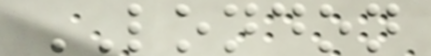LONDON
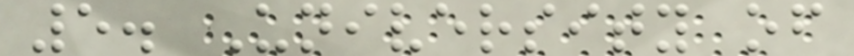5. University of
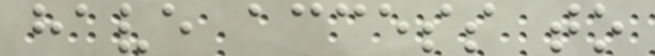have access to
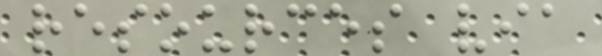resources via
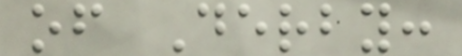of Derby:
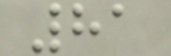81
